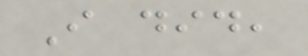I did,
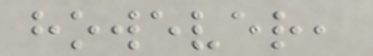however,
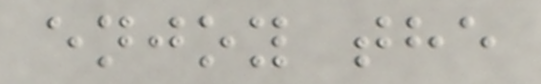enjoy the
